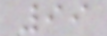99
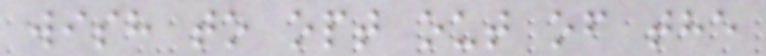wish to opt out of the
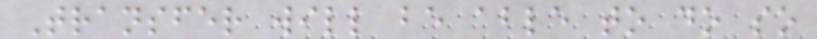Transfer will be able to do so
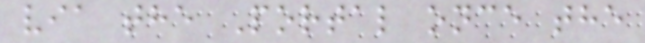via the Portal once the
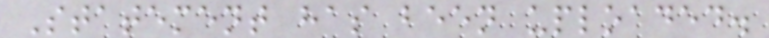Statement has been uploaded.
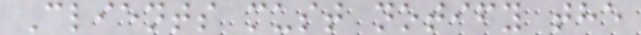Clients must notify the
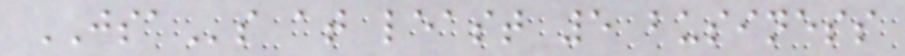JSAs at least 5 business
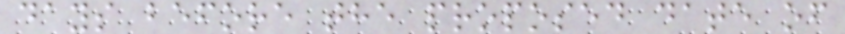days before the proposed date of
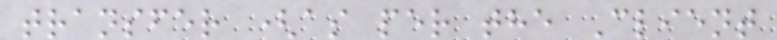transfer (as per the Client
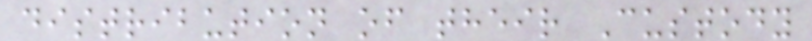distribution of their Custody
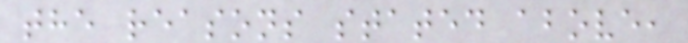the reasons stated above,
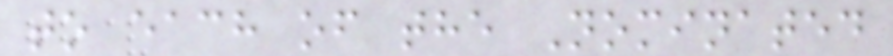to each of the Nominated
